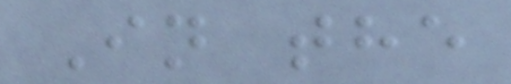In the
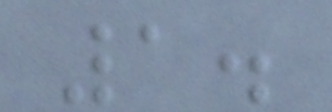1.
